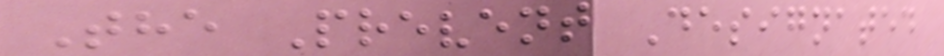The Prevent Designated
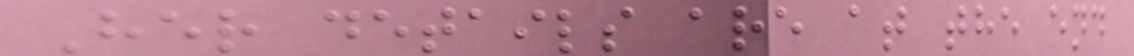Her details are at the end
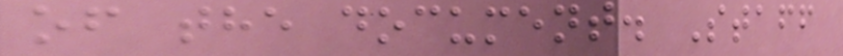of the document. Staff
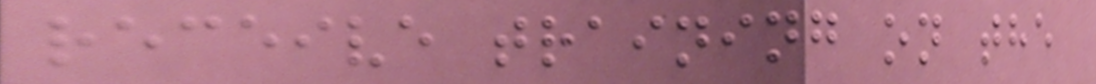receive training on the
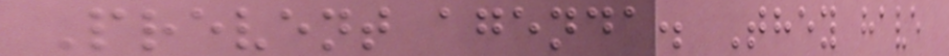Prevent agenda. They have
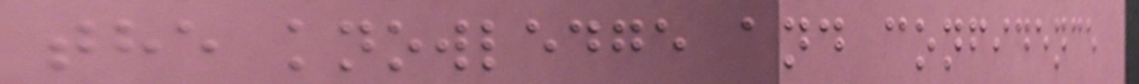the knowledge and confidence
